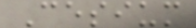Cesium
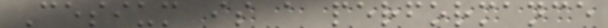Cesium is a performance
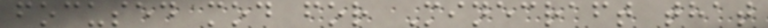focused mod for Minecraft that
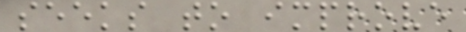seeks to improve
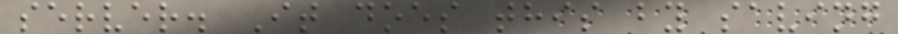server. It does this by saving
